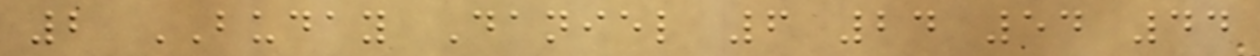2 BUDAY Daniel 6 24 54 44
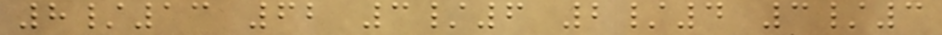8/13 62 3/6 2/4 3/3
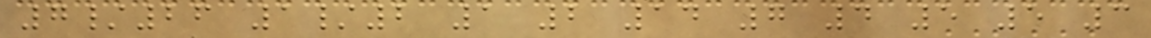7/26 1/2 1 2 14 7 4 5 5 3
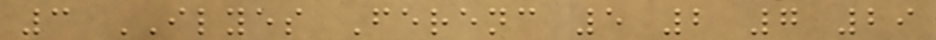3 ILYES Ferenc 5 2 7 29
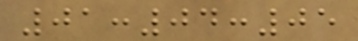01:04:05
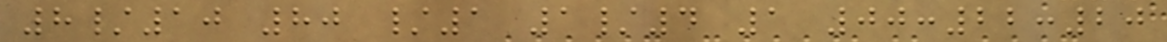8/10 80 /1 1/4 1 00:22:20
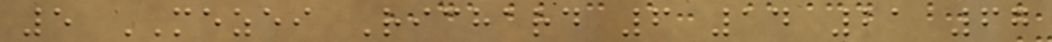5 MEZEI Richard 6 14 21 67
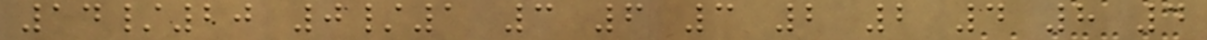14/20 0/1 3 6 3 2 2 4 8 4
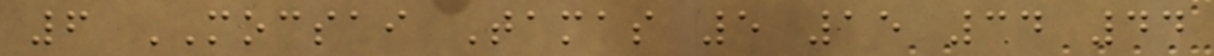6 MOCSAI Tamas 5 15 34 44
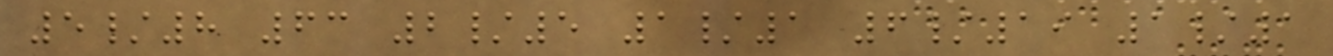5/8 63 2/5 1/1 6/19 1/1
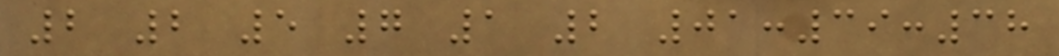2 2 5 7 1 2 01:39:38
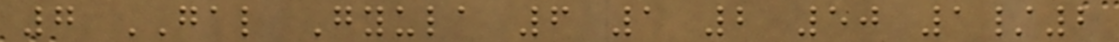7 GAL Gyula 6 1 2 50 1/2
